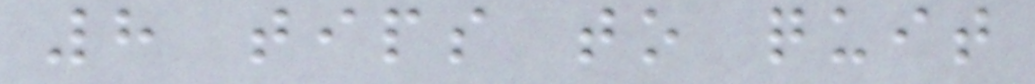8 tips to quit
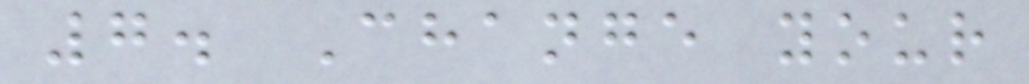7. Change your
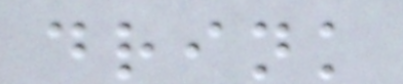drink
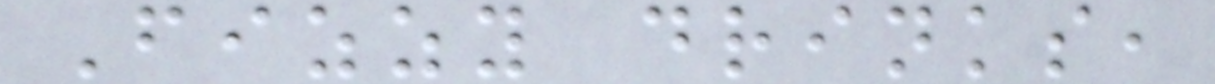Fizzy drinks,
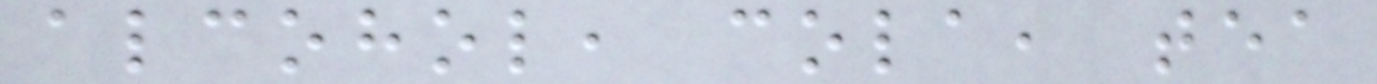alcohol, cola, tea
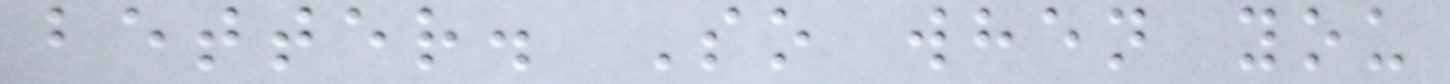better. So when you
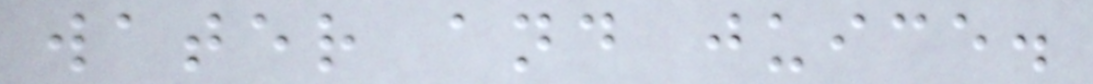water and juice.
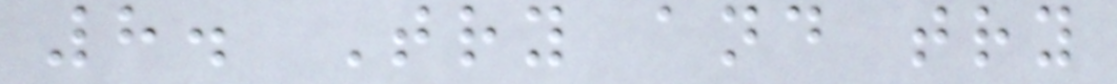8. Try and try
